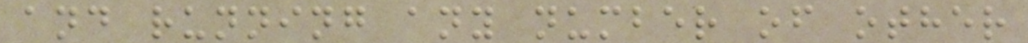and running any number of other
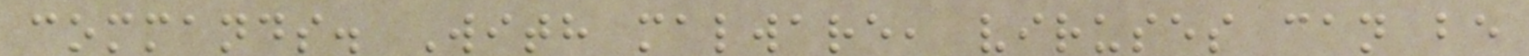commands. With malware, viruses can be
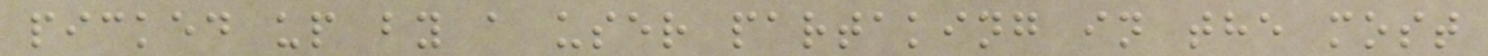picked up by a user partaking in the most
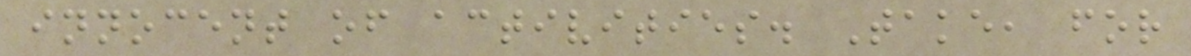innocent of activities. Take, for
